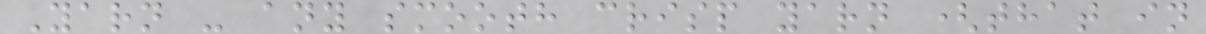Yarn - any smooth crisp yarn (that in
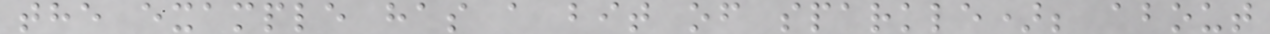the example has a bit of sparkle); about
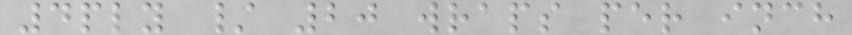4ply / 20 wraps per inch
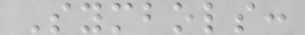Symbols:
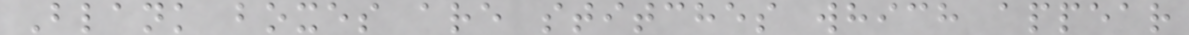Blank boxes are stitches which appear
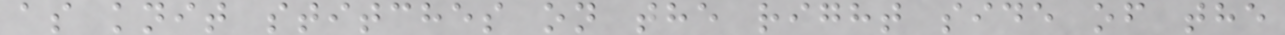as knit stitches on the right side of the
